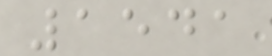1541
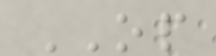OP
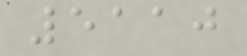5110
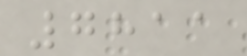7811
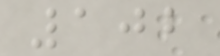102
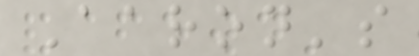Aaron's
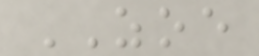ZOE
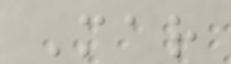Mar
